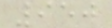950
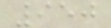950
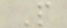P
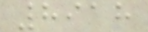8918
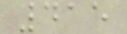415
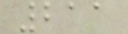211
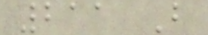211 B
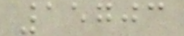15703
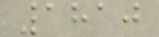1810
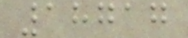18717
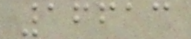16613
